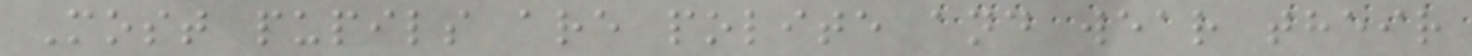Most pupils are polite and wear their
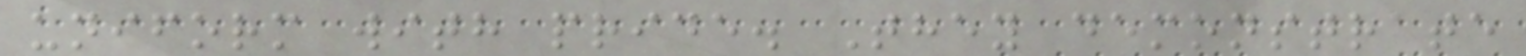uniform with pride. They demonstrate
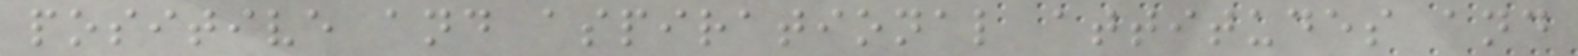positive and aspirational attitudes and
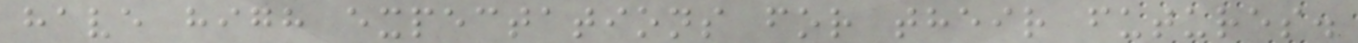have high expectations for their futures.
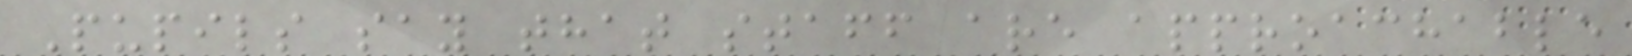Pupils say that staff are approachable
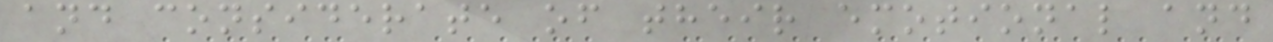and considerate of their emotional and
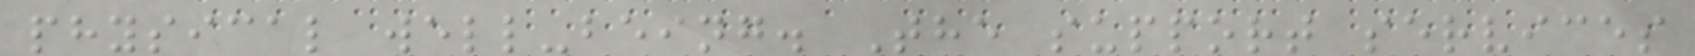physical well-being. The support services
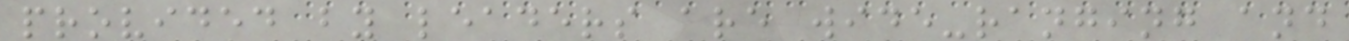provided by leaders are wide-ranging and
